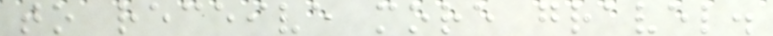to receive more gravel.
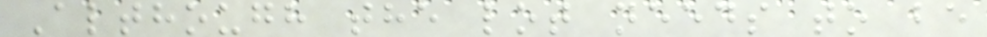Although the lot needs to be
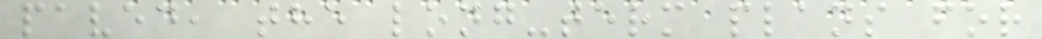paved, the long-term plans for
